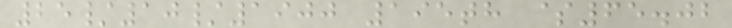25/10/1900 195th $65.02
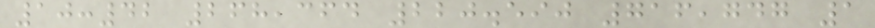10:42 268,364 220.590 716,747 1
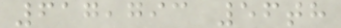617,793 56th
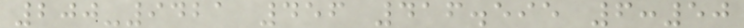200-9421 456 416.595 6:50
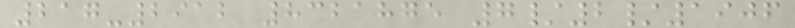217-2912 8321875 7/2/1906
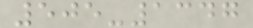505-1347
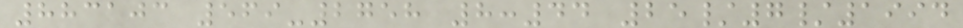883103 569-2758 8:44 25/7/1994
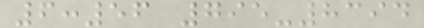6:56 795-8394
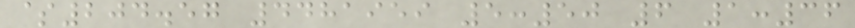$204.57 4481959 5:50 6 1:36
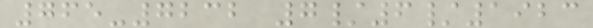765-7232 7/6/1923
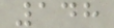148
